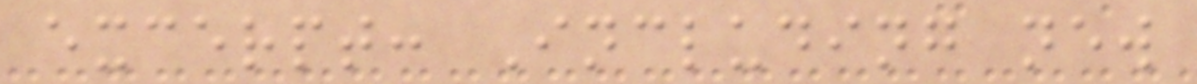excerpt: Including new
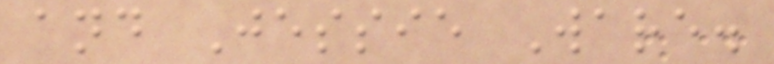and Jessie Ware.
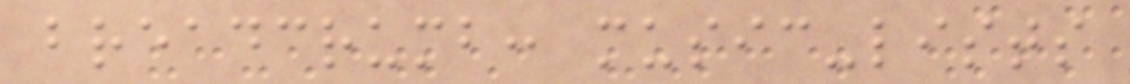breadcrumb: music-lists
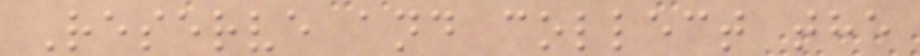Reserve and collect the
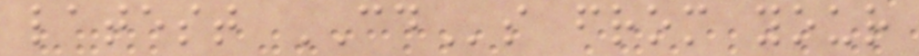latest CDs from your
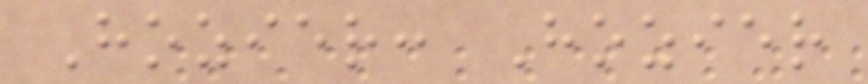Hozier: Hozier
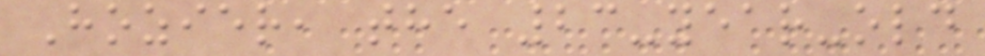Hozier, the 23-year-old
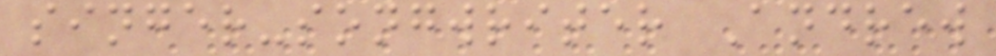singer-songwriter Andrew
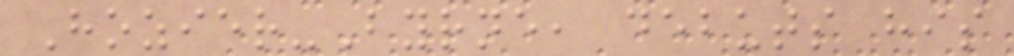Hozier-Byrne, debuts his
